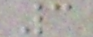3
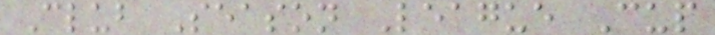Club Season League Cup
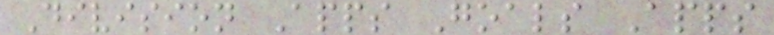Division Apps Goals Apps
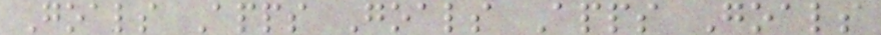Goals Apps Goals Apps Goals
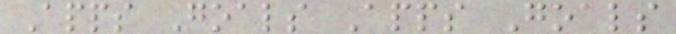Apps Goals Apps Goals
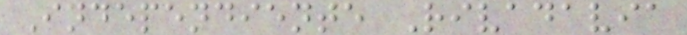Independiente Rivadavia
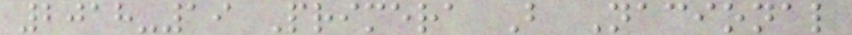2018-19 Primera B Nacional
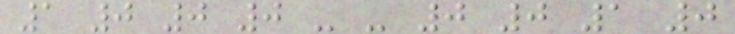1 0 0 0 - - 0 0 1 0
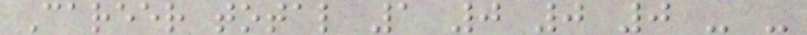Career total 1 0 0 0 - -
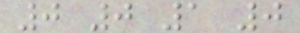0 0 1 0
